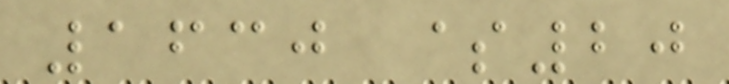1630 $20
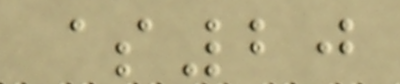$20
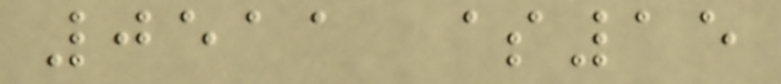0511 $15
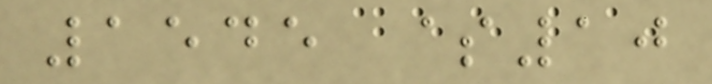1545 $10
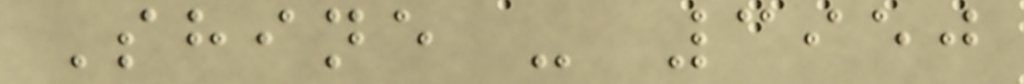Shine - 3950
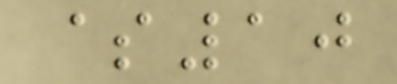$10
